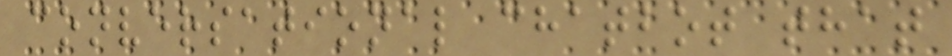conversational chatbot that
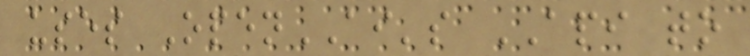uses OpenAI's API to
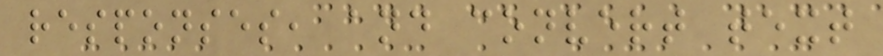responses, and convert text
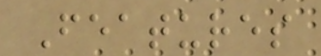Features
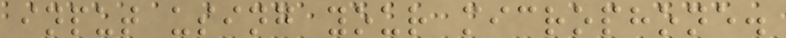input using your microphone.
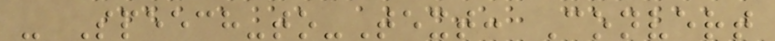- Speech-to-Text: Convert
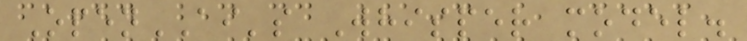OpenAI's Whisper model.
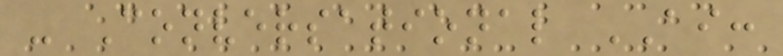- Conversational AI:
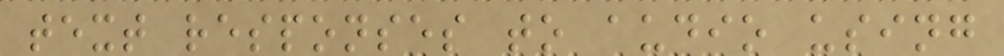text responses to audio using
